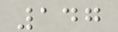147
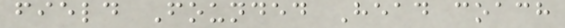field Founded Head coach
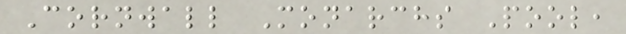Cornwall Monarchs Pool,
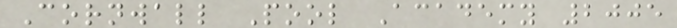Cornwall Pool Academy 2005
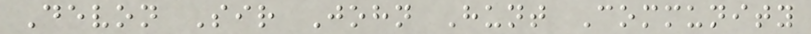Devon Sir John Hunt Community
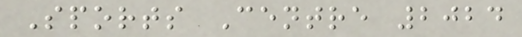Sports Centre 2024
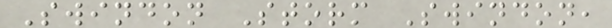Swindon Storm Swindon,
